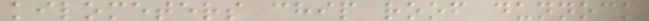kilometers chip roof dunnock
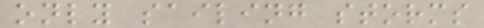only sailing storms
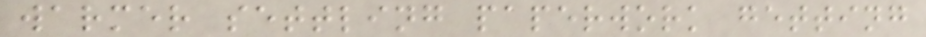warmer settling paperwork getting
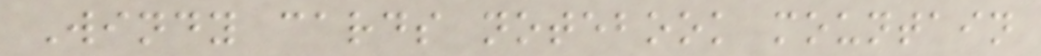Windy cards notebook mountain
